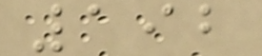192
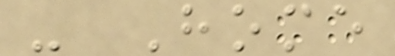- Home
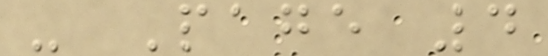- Page 4
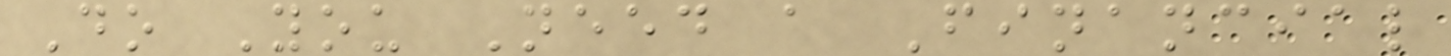Do You Need a Financial
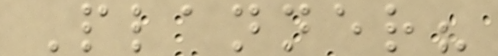Planner?
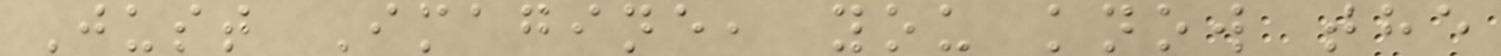Just Imagine, you know the
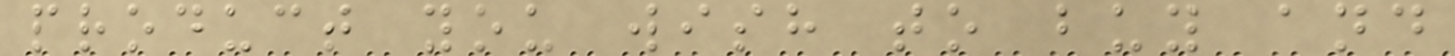product you wish to buy and
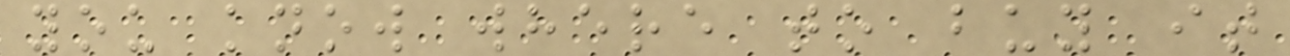you know where to buy it
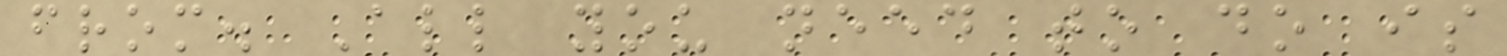from. All you need to do is
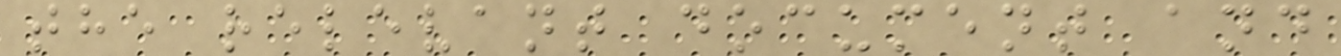the relevant document and
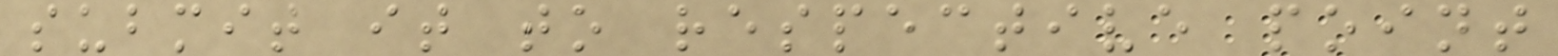submit it to respective point
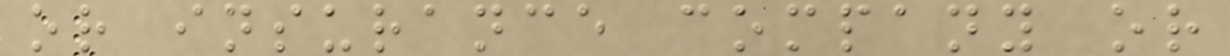or insurance company or
